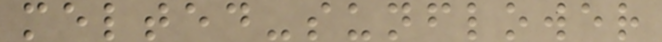melted-sunflower
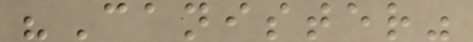"Canister"
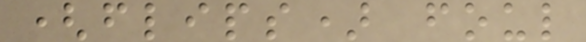(flips) foul
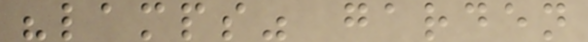"lamps" garden
